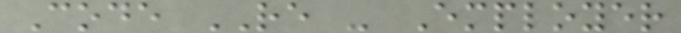Code RE - Employer
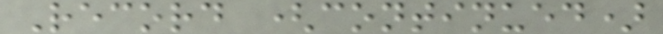Record (continued)
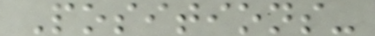Positions-
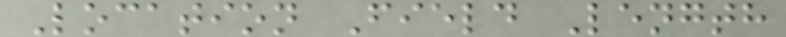Location Field Length
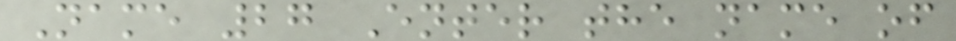Name 27 Enter the name of
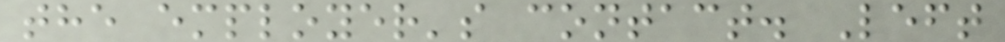the employer's contact. Left
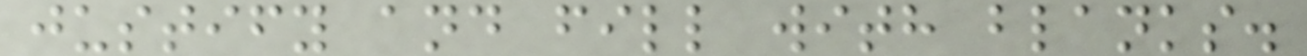justify and fill with blanks.
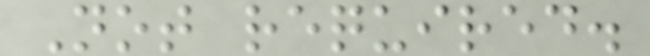Not required.
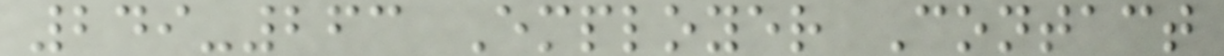249-263 Employer Contact
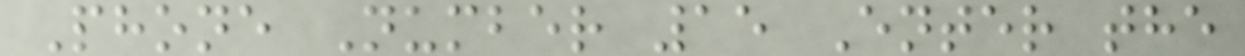Phone Number 15 Enter the
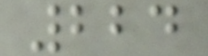224
